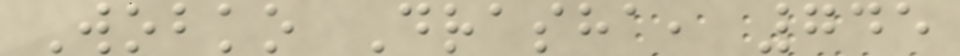Wobko Drasha, 745
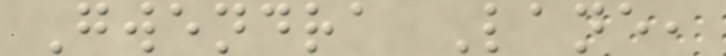Gwendra Lane,
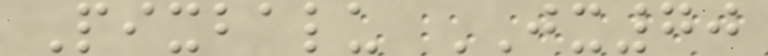Pixbalu JX70
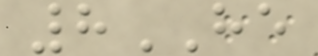8HE
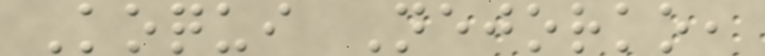Koqui Nejorko,
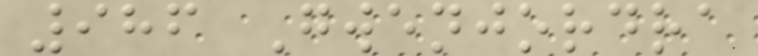986 Gwenjordra
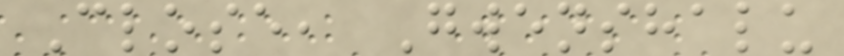Close, Gwenshalu
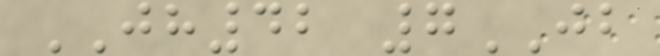JH42 7JB
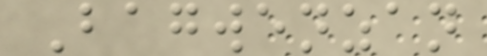Bagwenzan
